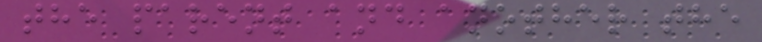the parent and another the
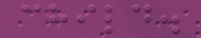child.
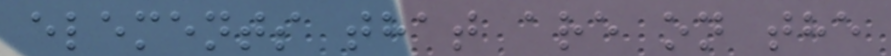elements that are on the
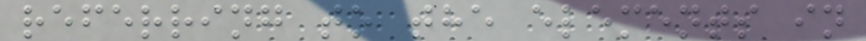referring to the elements in
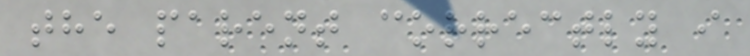the parent correctly i
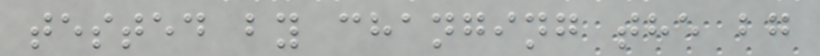tested by changing the bg
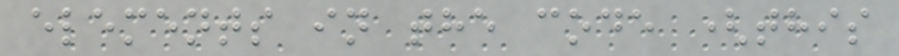elements in the code (this
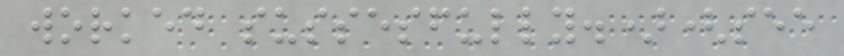worked sussesfully.)(see
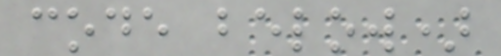code below)
